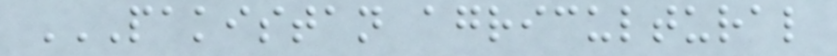PAKISTAN AGRICULTURAL
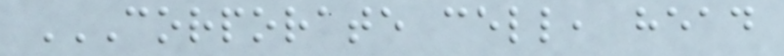CORPORATE CELL, HEAD
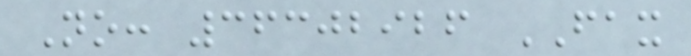No: 36302926 FAX
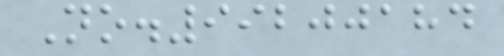No.99200184
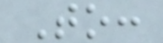To:
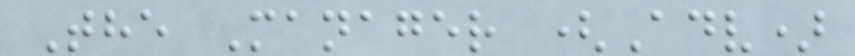The Manager (Adv)
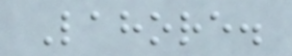Lahore.
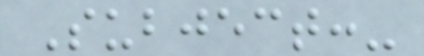Subject:-
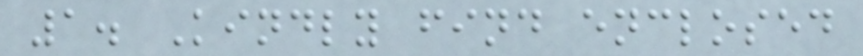1. Kindly find enclosed
